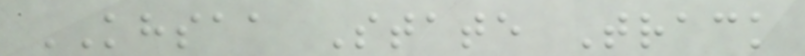KHSAA State Track
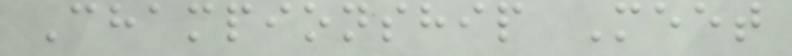Championship Meet
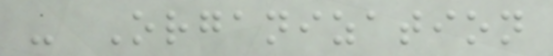- Organization
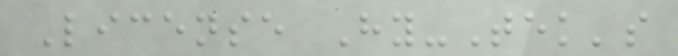License Hy-Tek's
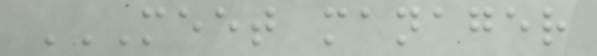MEET MANAGER
